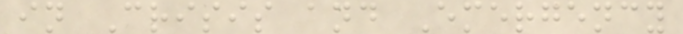in Crisis and Emergency
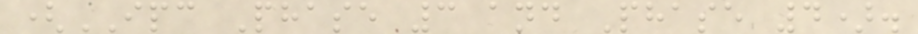(IPC Phase 3 and Phase 4).
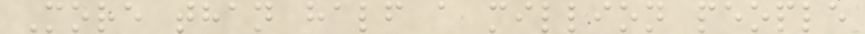More than half a million people
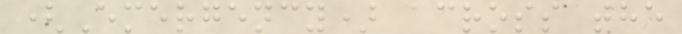(Emergency) across the
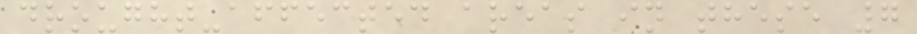drought-affected areas in these 7
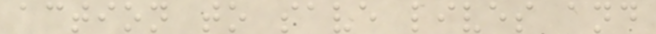action to save lives and
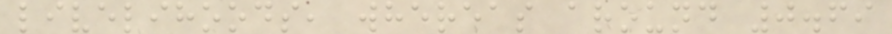livelihoods, whereas around 0.69
